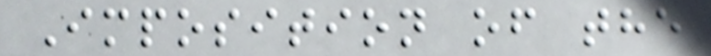Imposition of the
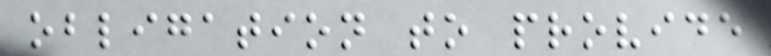obligation to provide
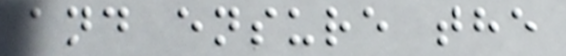and ensure the
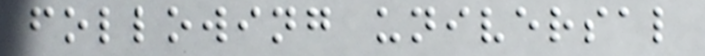following universal
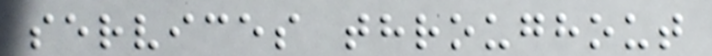services throughout
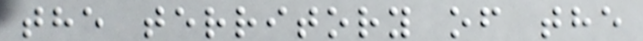the territory of the
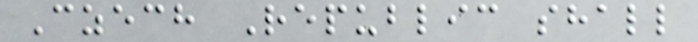Czech Republic shall
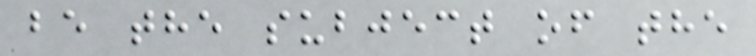be the subject of the
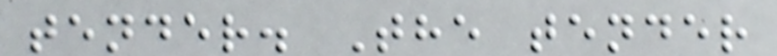tender. The tender
